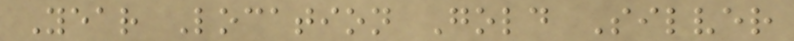Year Location Gold Silver
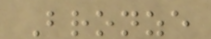Bronze
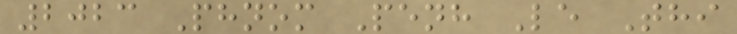2023 Phnom Penh Le Thi
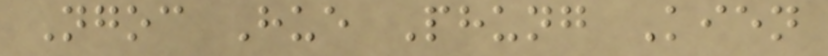Ngoc Hue Phung Kien
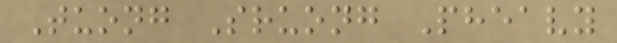Tuong Sruong Pheavy
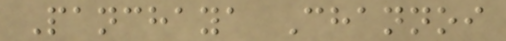Panchaya Channoi
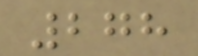278
